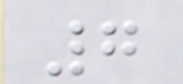7
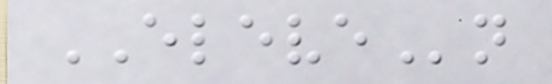ELEVEn
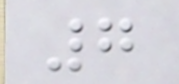7
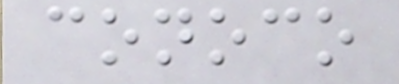conoco
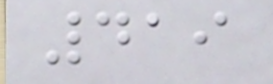419
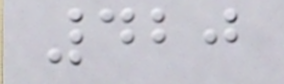420
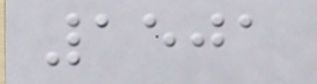1501
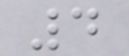4
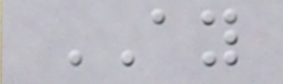AY
